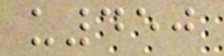u450
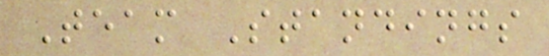Team Standings
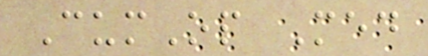CumOp Med
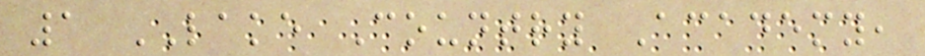1 LAKE Country Academy,
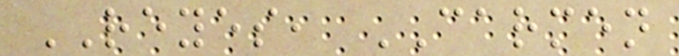REYES, CARMEN
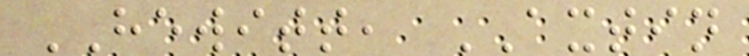HEWITT, AXTIN
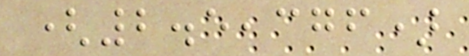(2.5,376)
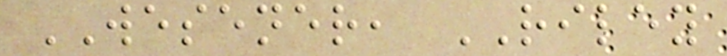WESENER, RILEY
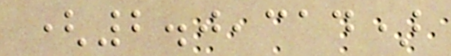(2.0,314)
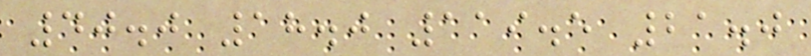40.0 18.0 119.5 21.0
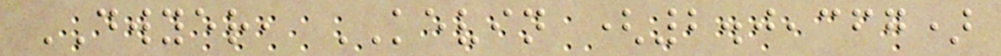DWYER, KEVIN (2.0,367)
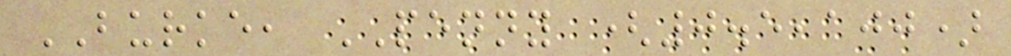BURKE, PENNY (0.5,100)
